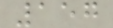157
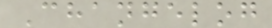Changelog
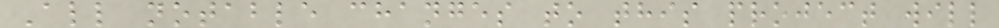All notable changes to this project will
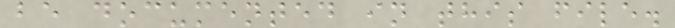be documented in this file.
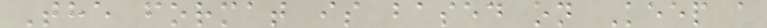The format is based on Keep a
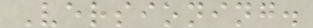Versioning.
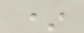*
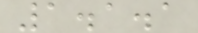1.1.1
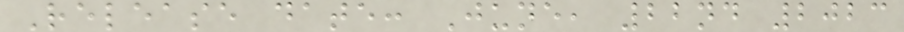Release date: June, 22nd 2023
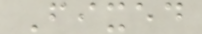Fixed
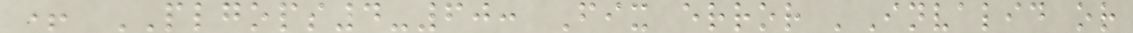+ PLGOPS4-60: Fix error 'Invalid or
